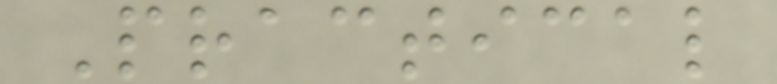Practical
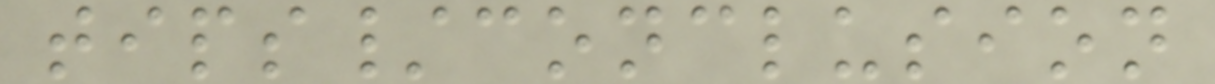tips/conclusion
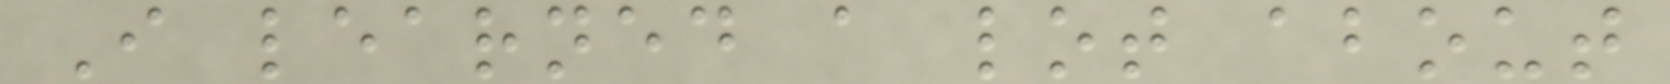I learned a lot about
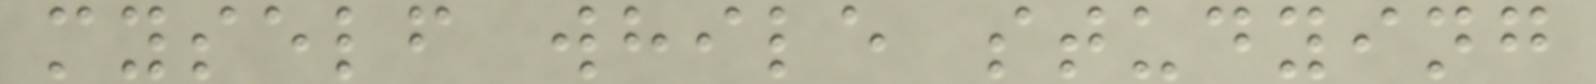myself while studying
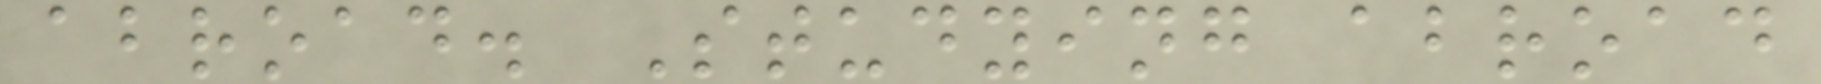abroad. Studying abroad
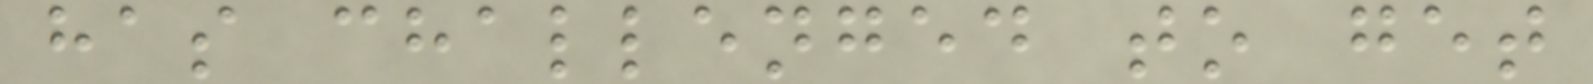has challenged to get
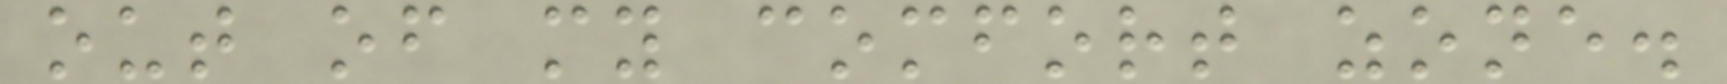out of my comfort zone.
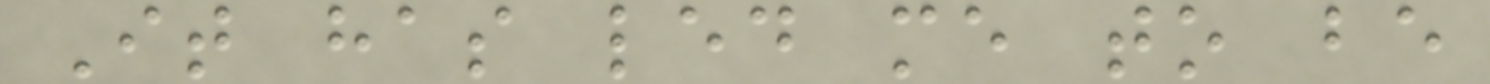It has led me to be
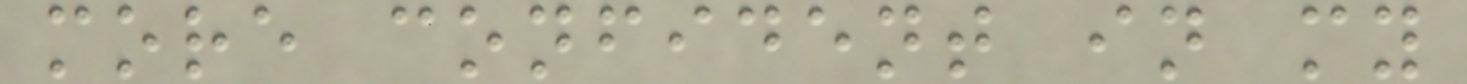more confident in my
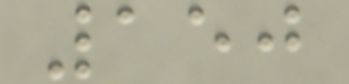150
